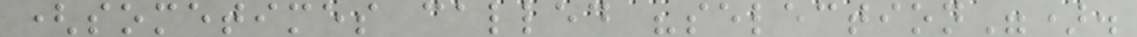(sometimes called "selection").
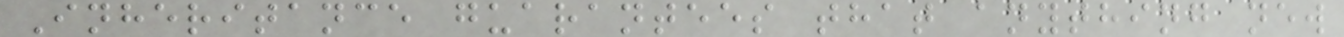Inheritance guarantees that anything new
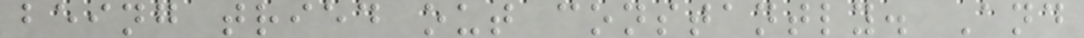being tried out constantly. And
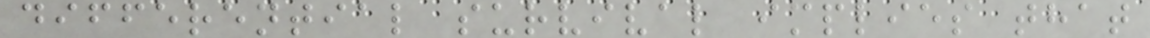differential survival implies that
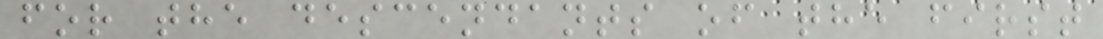for the descendants of the first
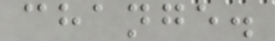change.
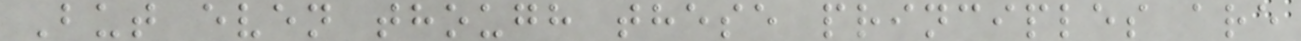But even though these principles are
